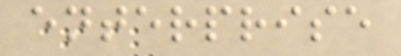enterprise
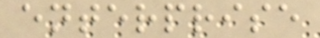enterprise
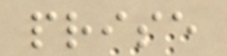prise
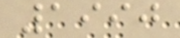1990
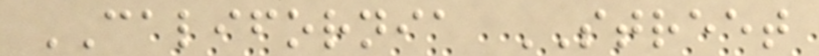CALIFORNIA STREET
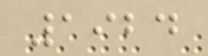1924
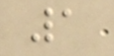1
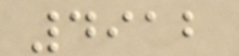4912
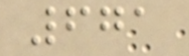671
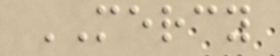MERCY
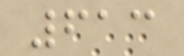613
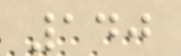140
